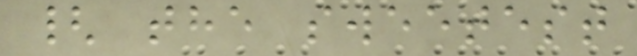{ the sweetest
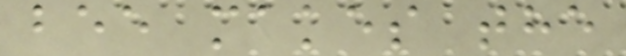bee makes the
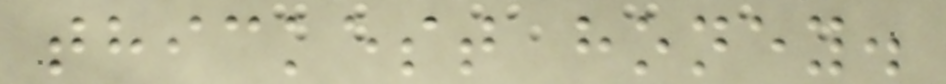thickest honey.
